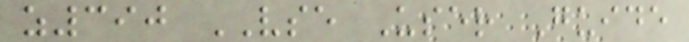z390 VSE User Guide
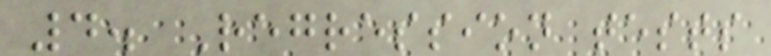4. Regression tests
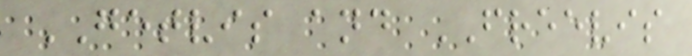GETVIS and FREEVIS
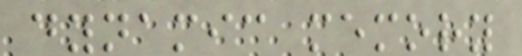dynamic memory
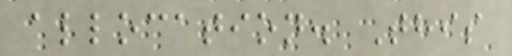allocation. This
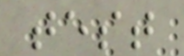test
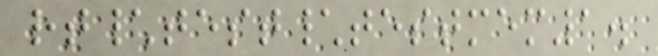rt\test\testmem1.
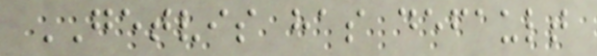GETVIS has default
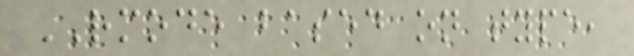RMODE based on type,
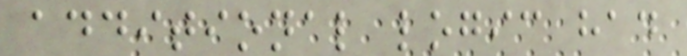additional logic had
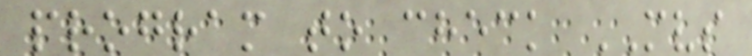program to check MVS
